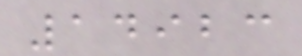14923
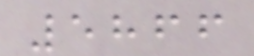5866
